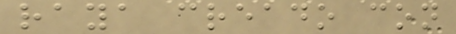raya creado con
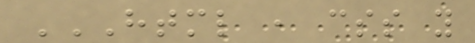HTML , CSS Y
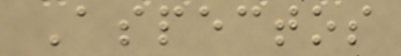Aspectos
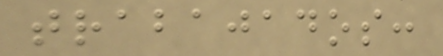trabajados:
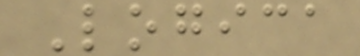Logica
